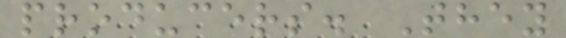producers. They
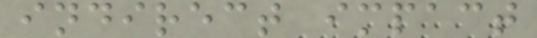indirect impact
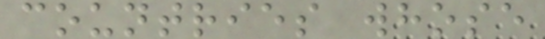countries whose
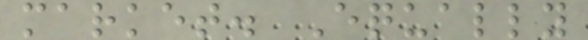market. Equally
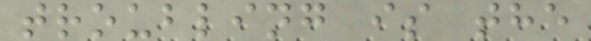troubling is the
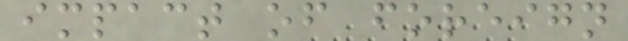impact of foreign
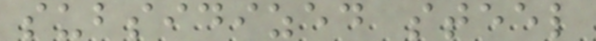subsidized steel
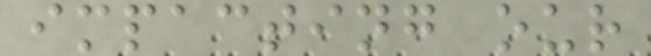impacting our
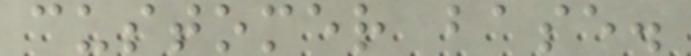customer base.
